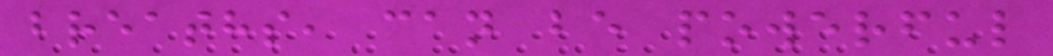breaths, can be powerful
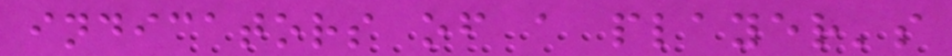indicators of a player's
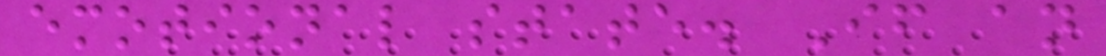emotional state. If an
